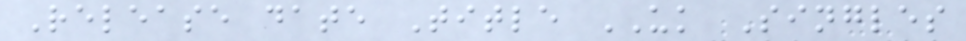Release date Title UK Singles
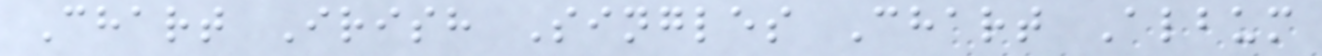Chart Irish Singles Chart Album
